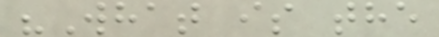"What is the
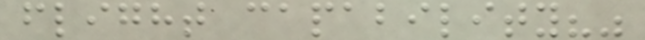flight capability?"
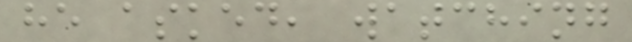he asked, watching
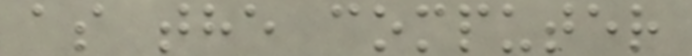as the computer
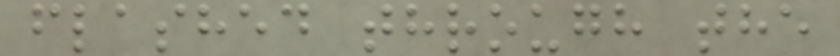flashed through the
